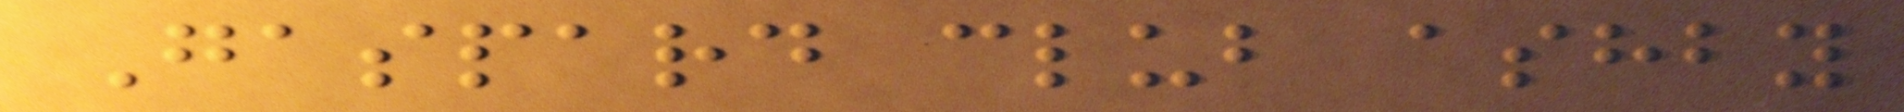Gaspard club ashby
